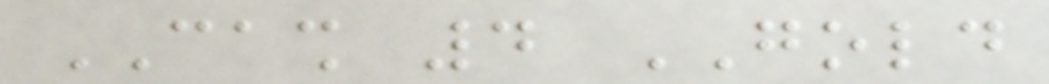CASH 4 GOLD
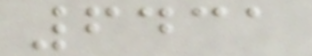6431
